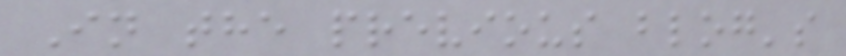In the previous blog's
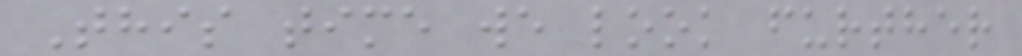This time we look further
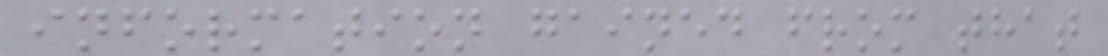information gained from that
